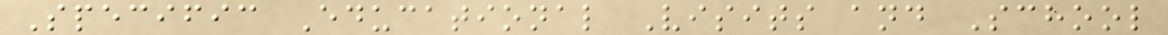Specific Educational Visits and School
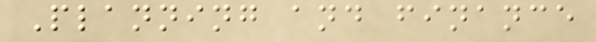Planning and finance
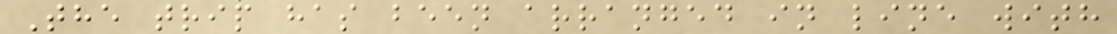The trip has been arranged in line with
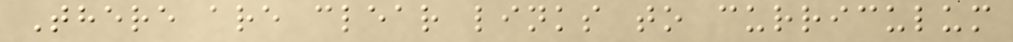There are clear links to curriculum
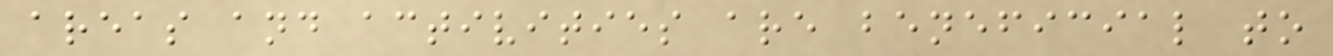areas and activities are beneficial to
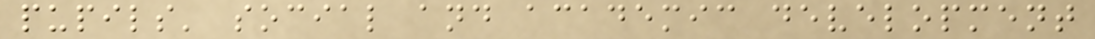pupils' social and academic development
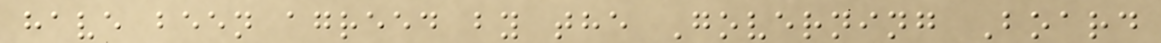have been agreed by the Governing Board
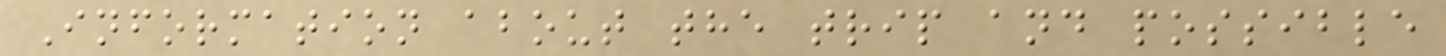Information about the trip and possible
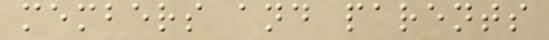members and parents
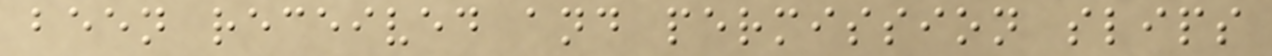been received and permission slips
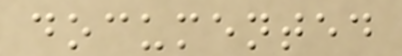documented
